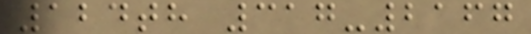124th 317-2167
